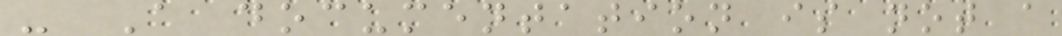- A documentation is not a
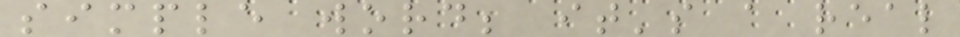simple word; it's a real
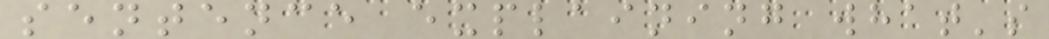sentence explaining what's
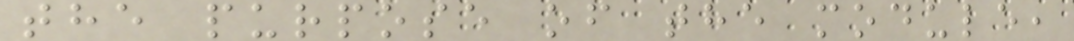the purpose of the module,
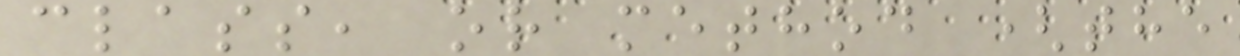class, or method (the
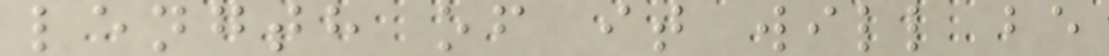length of it will be
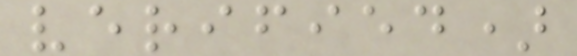verified)
